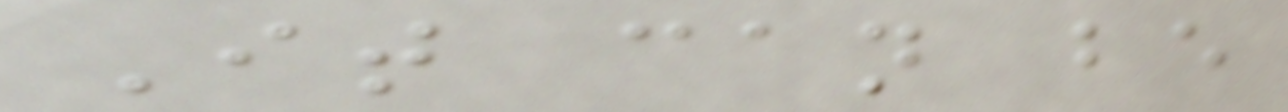It can be
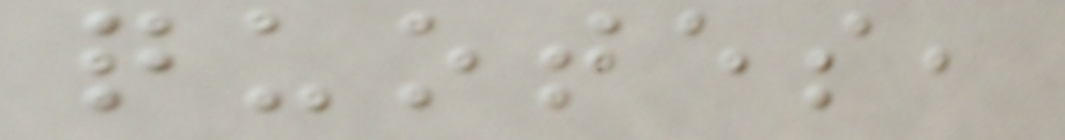quotes,
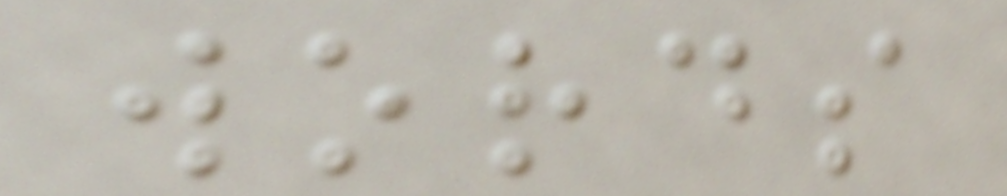words
